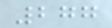277
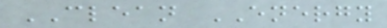CLEAN ENERGY
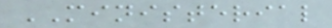MINISTERIAL
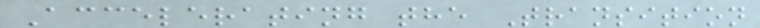Accelerating the Transition
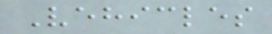Vehicles
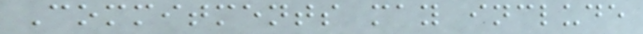Commitments may include
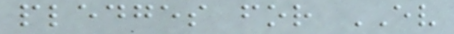pledges for EV
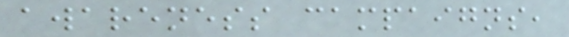awareness campaigns,
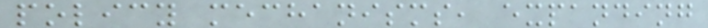policy mechanisms, expanding
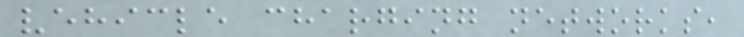vehicle charging networks,
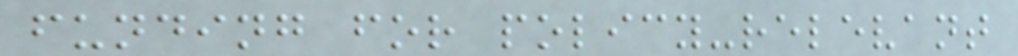funding for policy-relevant
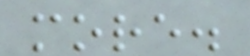more.
